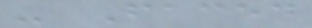- Faced
